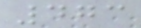473
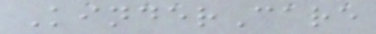KinderCare
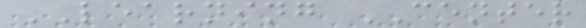LEARNING CENTER
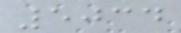5034
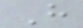H
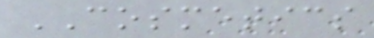COSMETICS
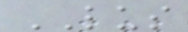LUS
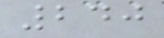240
